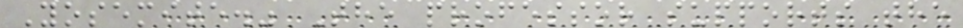Yosemite." The professor supports the
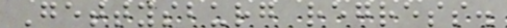Gettysburg regress.
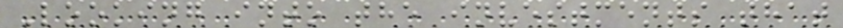Looking into the investments that
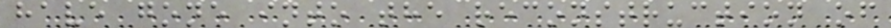have gone into the reconstruction of
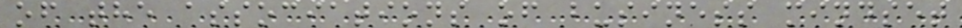of the associations of business mindset
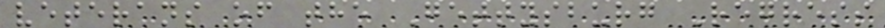veterans of the Gettysburg Regress
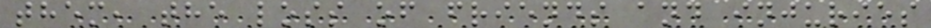them, the loss of friends and injuries
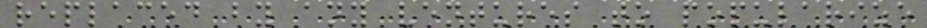replaced by any ventures to popularize
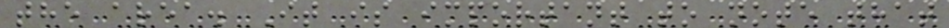the area. It is important to note that
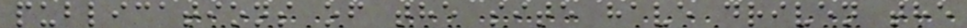publications of the site have driven the
